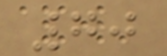70
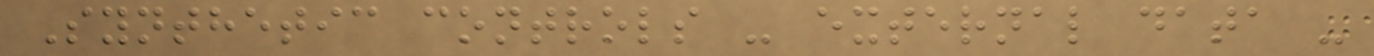Synthetic controls - external data -
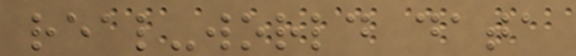real-world data
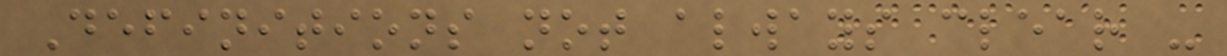Definitions not always clear -
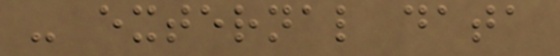- external data
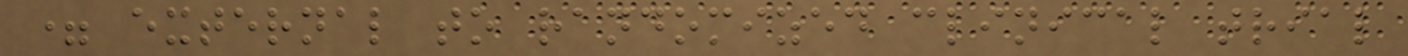= external to randomized clinical trial
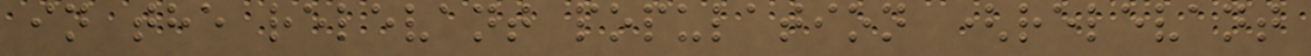in the relevant population (relevant
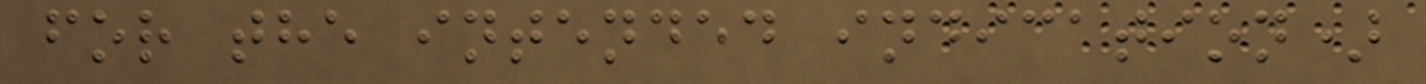for the intended indication)
